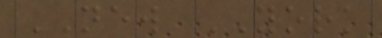NEW YORK
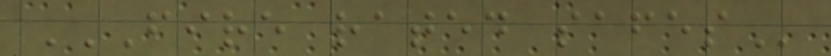FIRE RATED SAFES
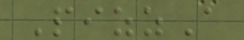PizzA
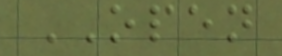OPEN
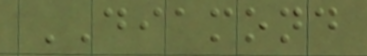DIAMOND
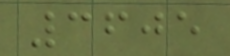3605
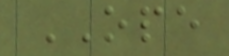OPE
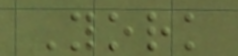York
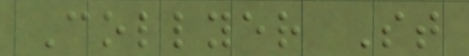Collyer St
